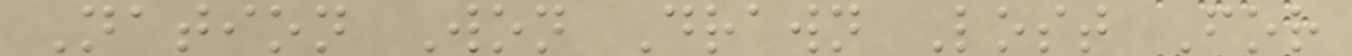Nation Won Drawn Lost For
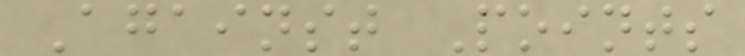Against Points
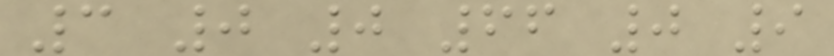3 0 0 66 0 9
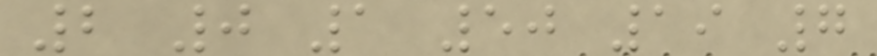2 0 1 50 19 7
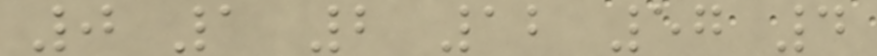0 1 2 12 57 4
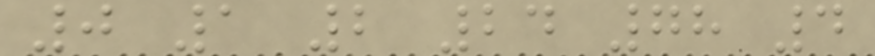0 1 2 24 78 4
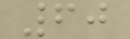60
